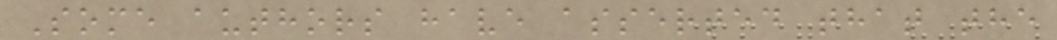Some authors have asserted that the
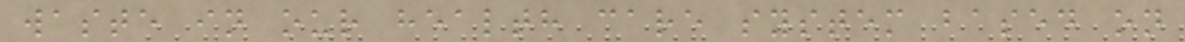waste in our health care system based on
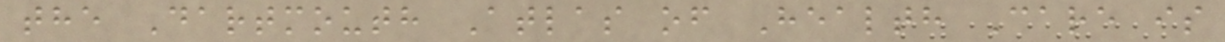the Dartmouth Atlas of Health Care is
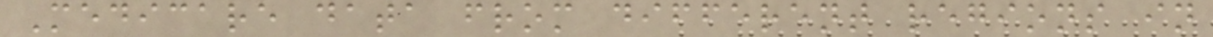Medicare data from different regions in
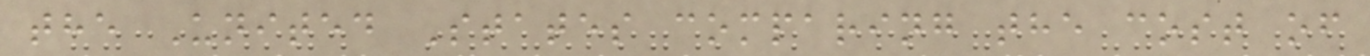the United States comparing the cost of
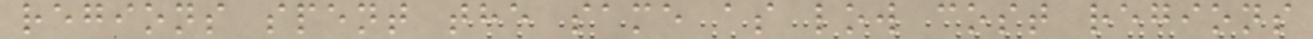regions spent the same as low cost regions
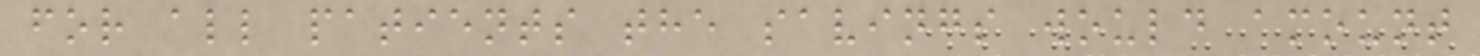for all patients the savings would amount
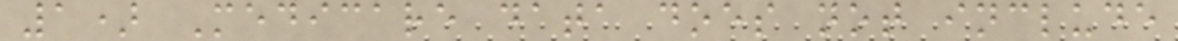1) Medicare data does not include
